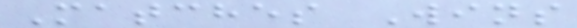Matches Wins
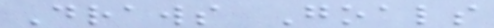Draws Goals
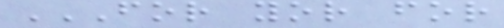FOR YOR FOR
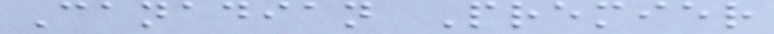Canadian Premier
